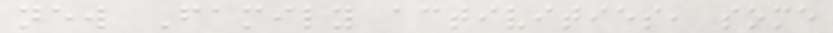new Family activities, some
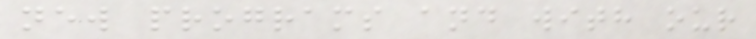new programs and with our
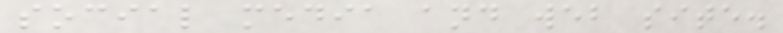social media and web site.
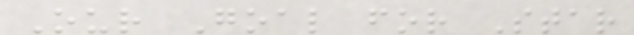Our Goal for Star
